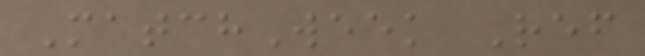MatchWeek Ref
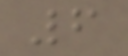6
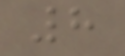8
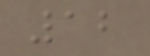12
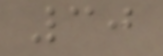30
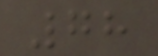78
